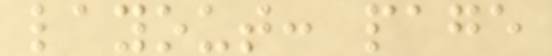layout: page
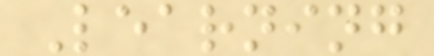Learning
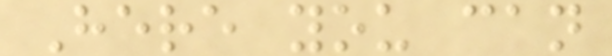Here you can
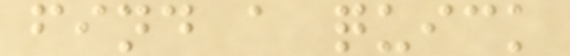find a quick
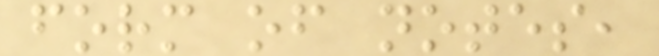form of notes,
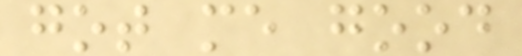got me good
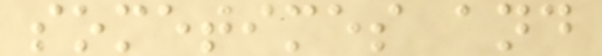sometimes and
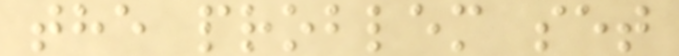the problem set
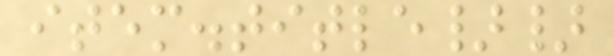item.title}}
